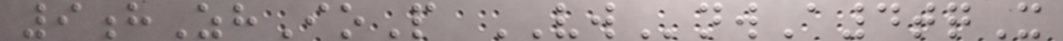9hZhIoP VWnwA4tqX
